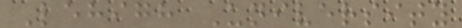Lehigh University
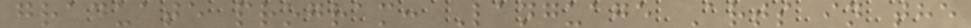graduate program: Language Arts in the
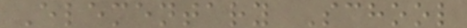Elementary School
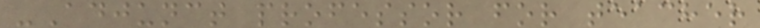-Adjunct professor for teacher
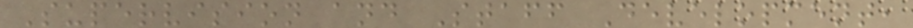Supervision and Staff Development,
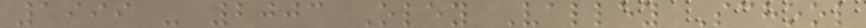1999 - 2003 Oley Valley School
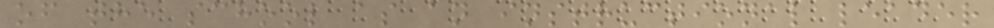of the school as an instructional leader
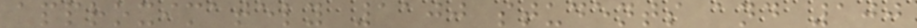approximately 1100 students and 100
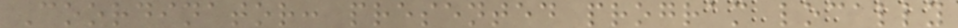Coordinator: presented program locally
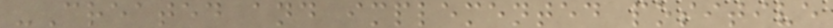-Created and implemented positive
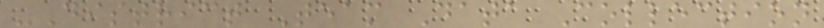-District Team Data Collection
